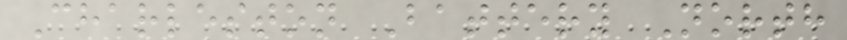Charleston Battery North
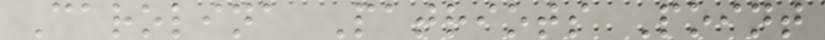Carolina Patriots Point
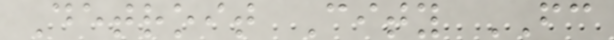Detroit City FC
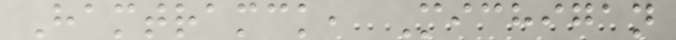Hamtramck, Michigan
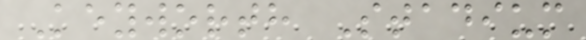Keyworth Stadium
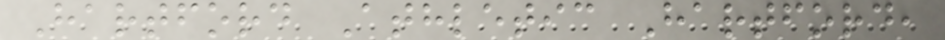Hartford Athletic Hartford,
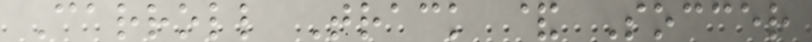Carroll Track & Soccer
